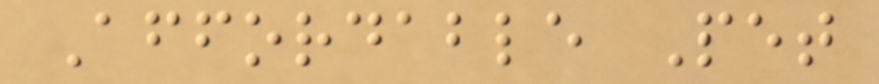Affordable Pet
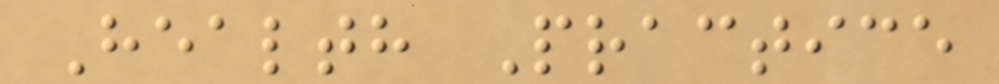Health Practice
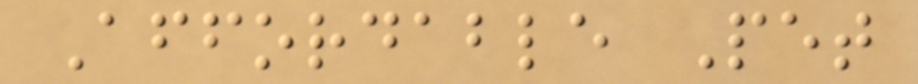Affordable Pet
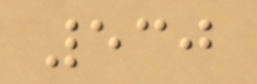530
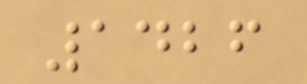1426
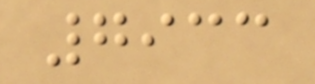7933
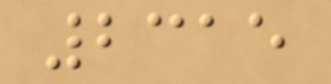2315
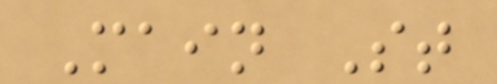Main St
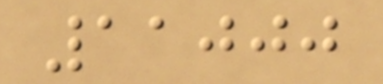11000
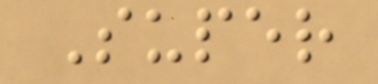Super
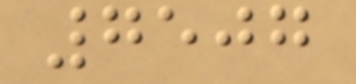7507
